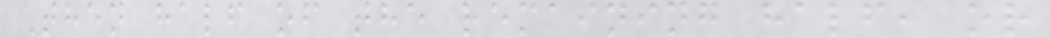Then half of the remaining half, or
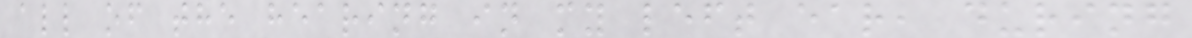all of the hearing in my left ear, during
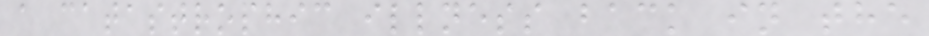a catastrophic illness back in the
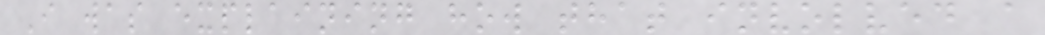I was explaining how that involved a
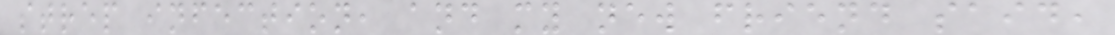strep infection, and my new friend said,
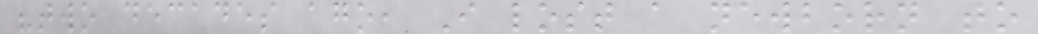"two decades ago, I lost a newborn to
